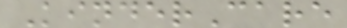KinderCare
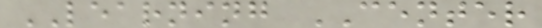LEARNING CENTER
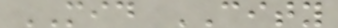MID CITY
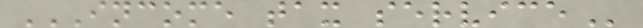INCOME TAX SERVICE
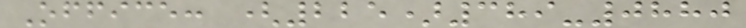Office: (225)389-0880
